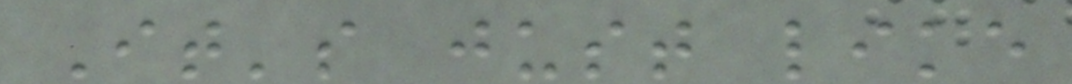It's just like
